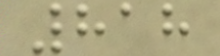818
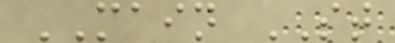MAIN ST
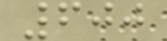600
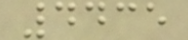4435
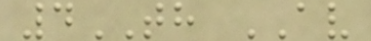4TH AV
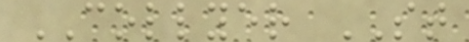COLLYER ST
